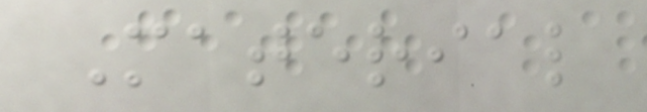Material
